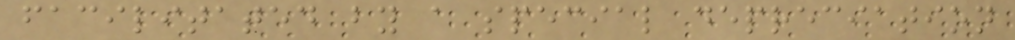facilitated by a special depreciation
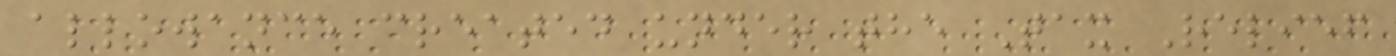allowance created under the Tax Relief
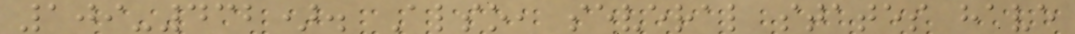109-432). Also, several states have
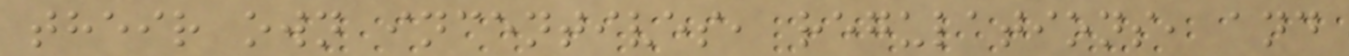their own incentives, regulations, and
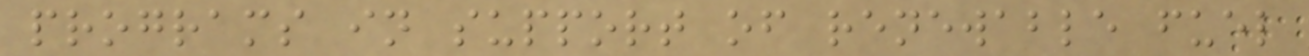programs in support of renewable fuel
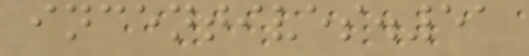incentives.51
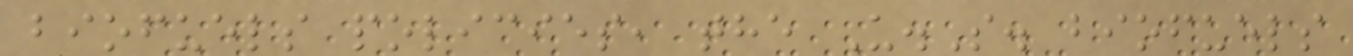biofuels policies, the U.S. biofuels
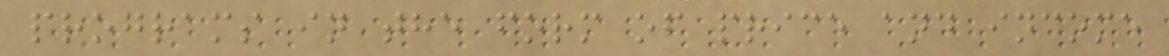programs in the form of price and income
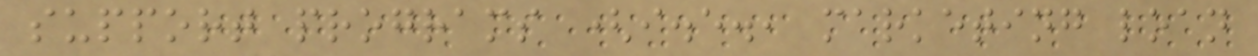support programs (i.e., marketing loan
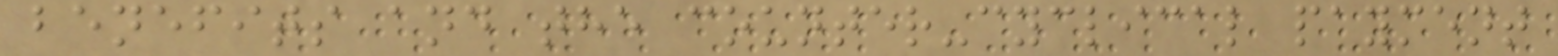benefits and the counter-cyclical payment
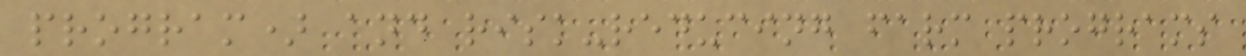program) and risk-reducing farm programs
